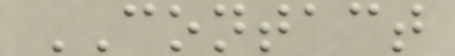CONTACT
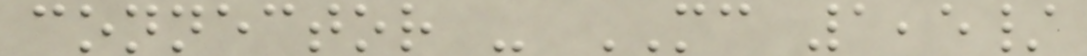connector - MC 1,5/
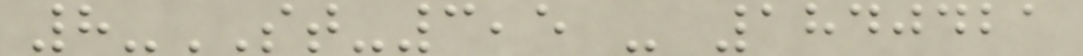8-ST-3,5 - 1840421
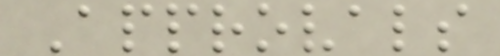Approvals
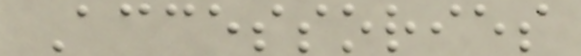Accessories
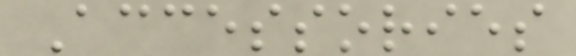Accessories
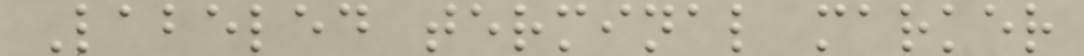Labeled terminal marker
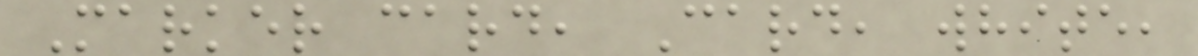Marker card, Card, white,
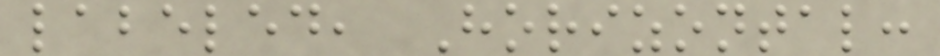labeled, Horizontal:
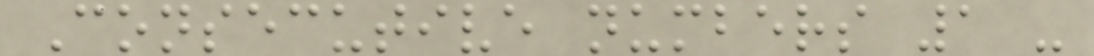Consecutive numbers 1 -
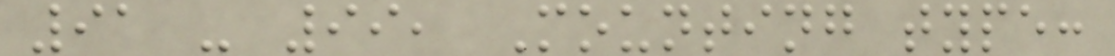91 - 99, Mounting type:
